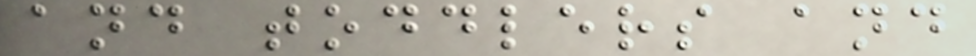and toddlers and
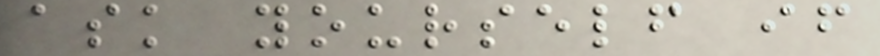ask yourself if
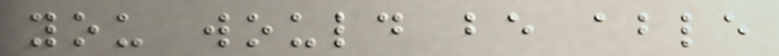you would be able
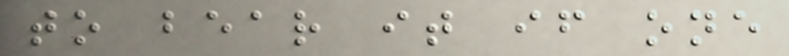to bear it if one
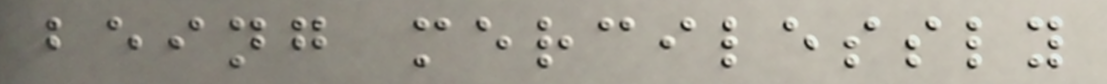being mercilessly
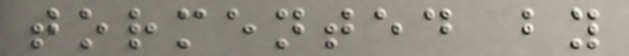tormented by
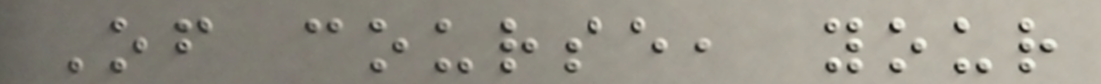Of course, your
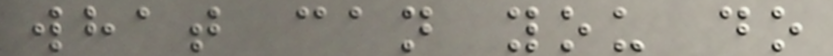what can you do
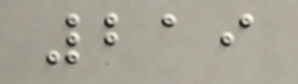219
